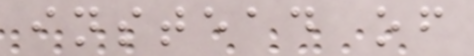instead of
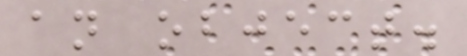an object.
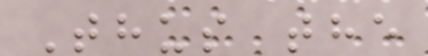Thus the
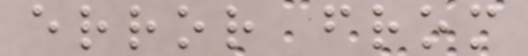error from
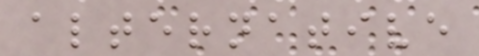alternative
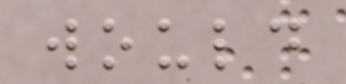would
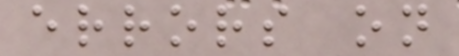errors on
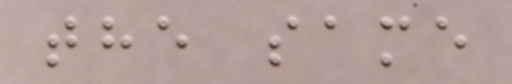the same
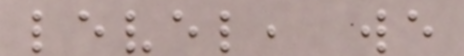level, we
